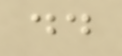dd
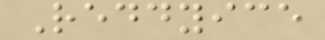Reddyice
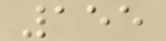155
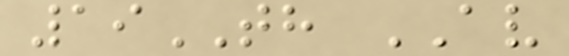19TH AV
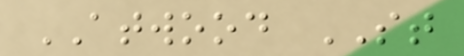ATWOOD ST
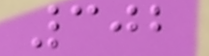302
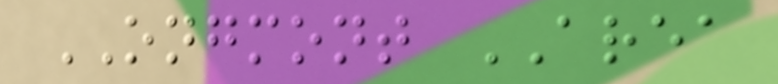ONGMONT AREA
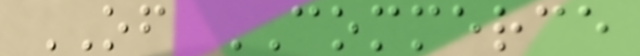OF COMMERCE
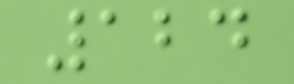124
